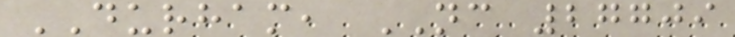DURHAM, NC 27709
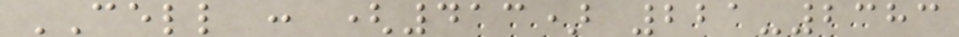CELL : (413) 221-2383
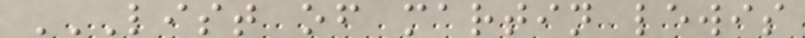LIST OF MARTIN LEWIS
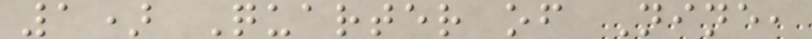1) Quarter of Nine,
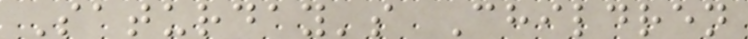Saturday's Children
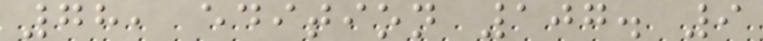78, edition 107. 9
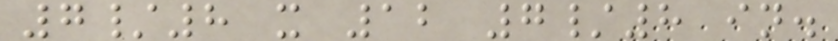7/8 x 12 7/8 in.
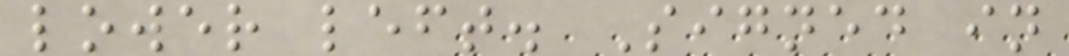lower left. Signed in
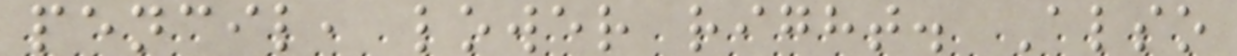pencil, lower right. Also
